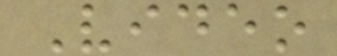Video
